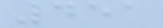451
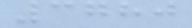3780
